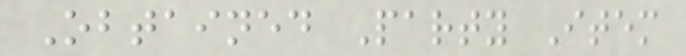Obtained Party Item
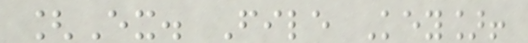[Ex. File Key]!
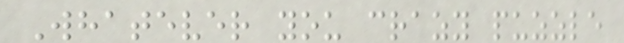Whatever you crazy puzzle
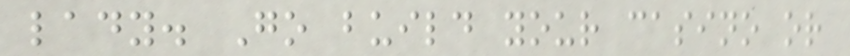lady. Go build your casino or
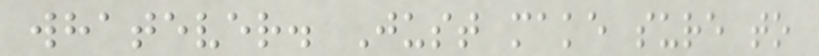whatever. Just make sure to
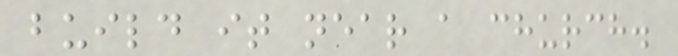build it near a church.
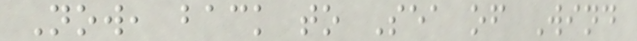Now, back to Sea of Wind
